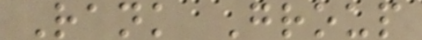Rank Group
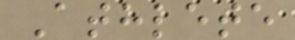Athlete
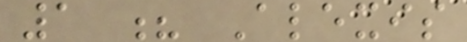1 ? Alexis
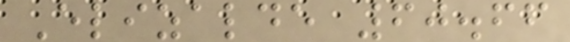Elizalde 60.66
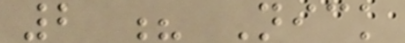2 ? Nick
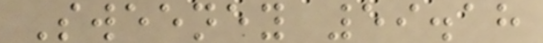Sweeney 59.18
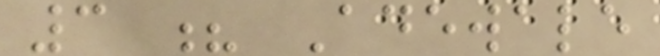3 ? Adewale
